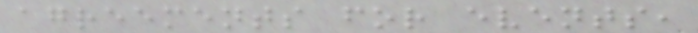agreements for events,
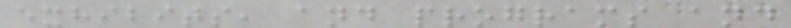exhibits, and programs and
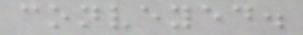conveyed.
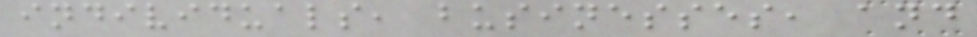individuals, businesses, and
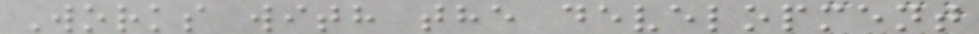Works with the development
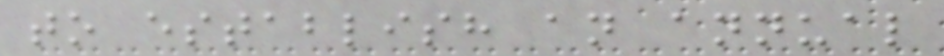to establish an annual
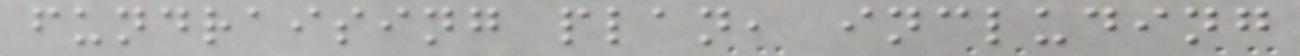fundraising plan, including
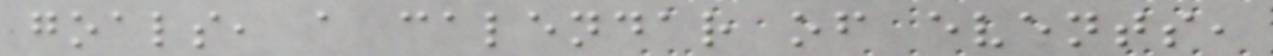goals, a calendar of events,
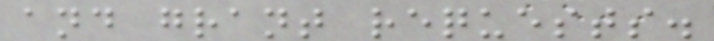and grant requests.
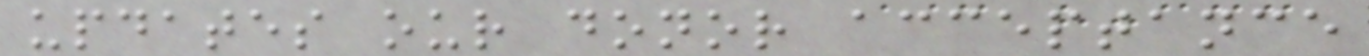updates our donor acceptance
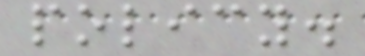policy.
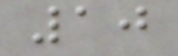10
